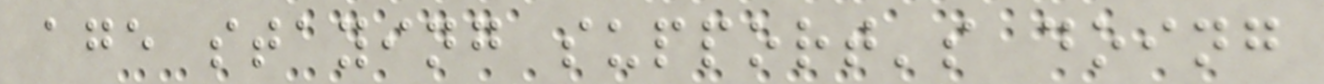age staying support's doing
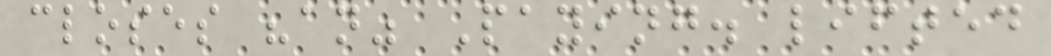closes "an" Paying. lifted
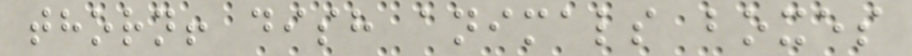thorn! dish animals boxes
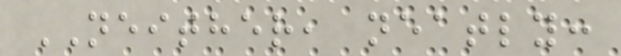NEITHER, neatly:
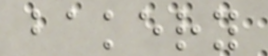bakery
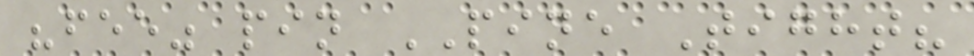"fee" pin PINE Tight?
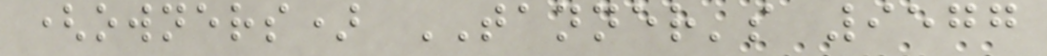(owners) TANNER's 9577
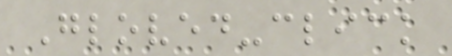Gloved-click
